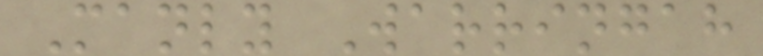Manly Warringah
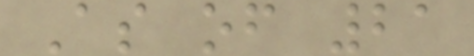As of 21
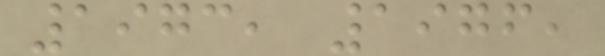1973, 1976,
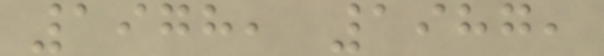1978, 1987,
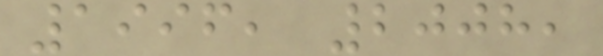1996, 2008,
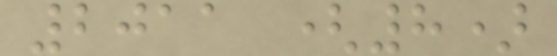2011 (8)
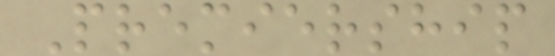Premiership
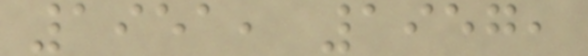1951, 1957,
